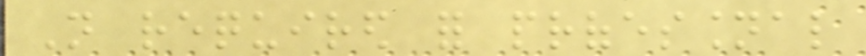Not required for professional
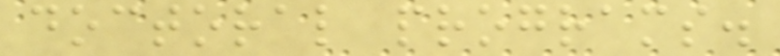doctoral programs.
